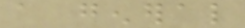a general
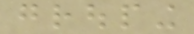grouping
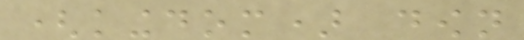(kingdom) down
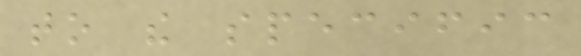to the specific
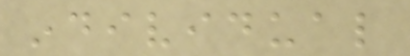individual
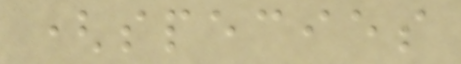(species
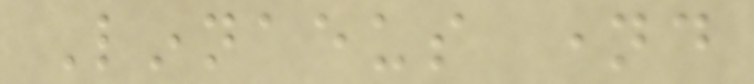Linnaeus named
